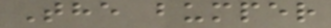The bumper
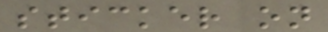sticker on
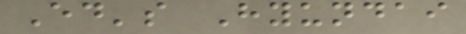Ed's Hyundai
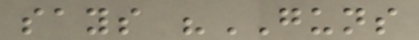says "GUNS
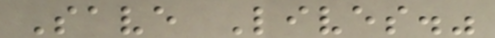Save Lives."
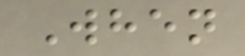When
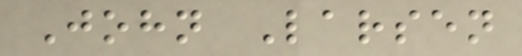John Larsen
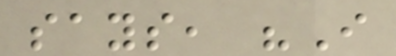says, "I
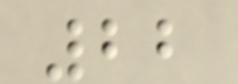22
